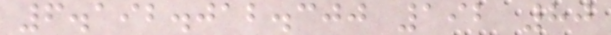6.192.012.300 192 80
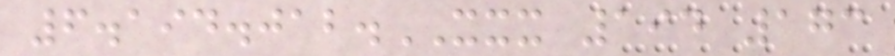6.194.012.XXX 194 173
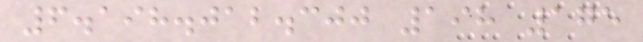6.198.012.300 198 175
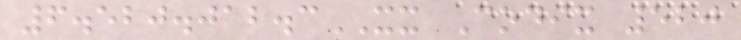6.520.012.3XX Codix 520
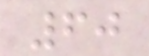60
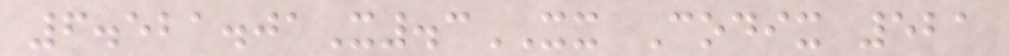6.521.01X.3XX Codix 521
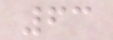63
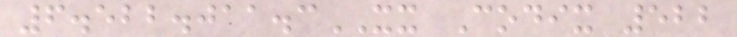6.522.011.3XX Codix 522
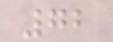72
